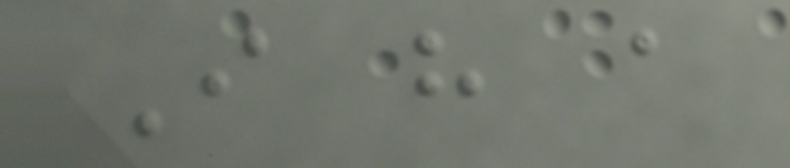I have a
